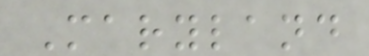Maryland
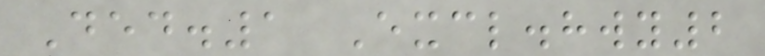Ded.1 Excl.hwy2
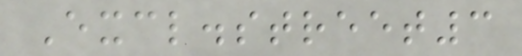Excl.street3
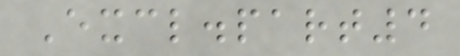Excl.part4
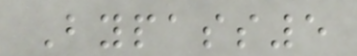Bypass5
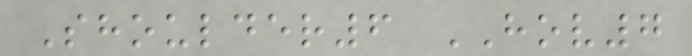Shoulder6 HOV7
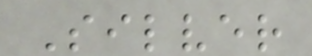Silver
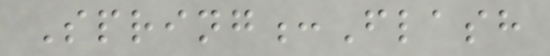Spring:Flash
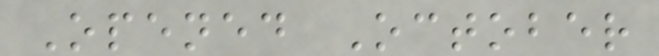Opened October
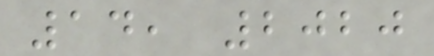14, 2020
